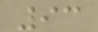93
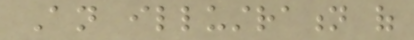An illustration of
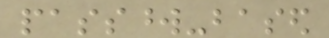password-based
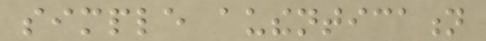simple authentication
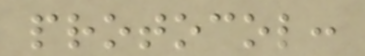protocol:
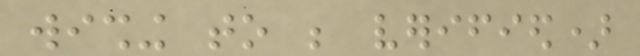wishing to be verified)
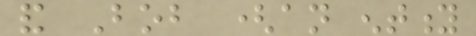and Bob (an entity
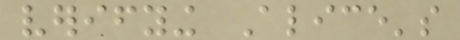verifying Alice's
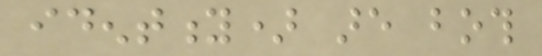identity) are both
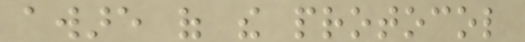aware of the protocol
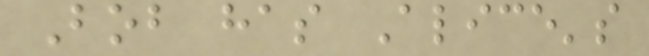Bob has Alice's
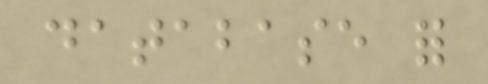database for
